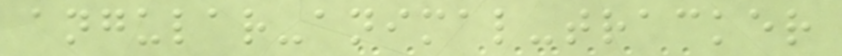angular-animal-tracker
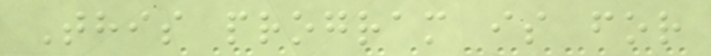This program is for
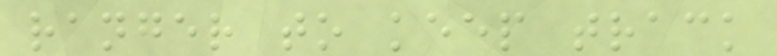ranger to keep track
